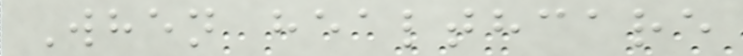When healthcare
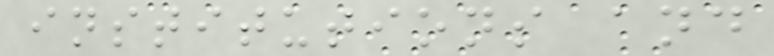institutions and
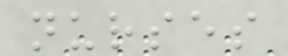nurses
